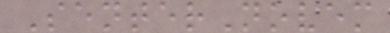SenterNovem
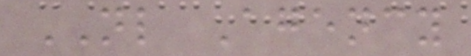NL Agency
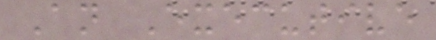An Executive
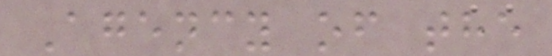Agency of the
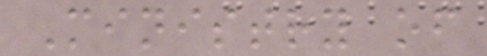Ministry of
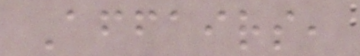Affairs,
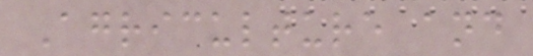Agriculture and
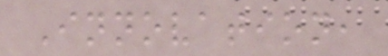Innovation,
